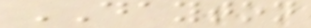DAYTON
